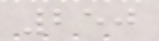250
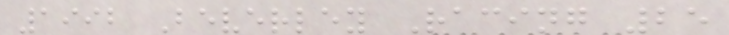1992 Beverley Racing 25
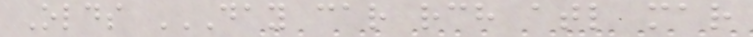Olds DAY CAR RCH ATL MAR
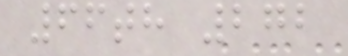66th 272
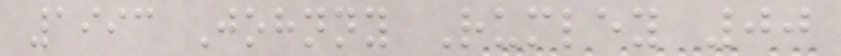1993 Johnny Rumley 00
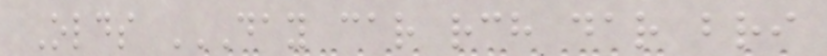Olds DAY CAR RCH DAR BRI
